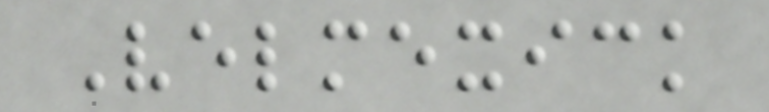Velmexick
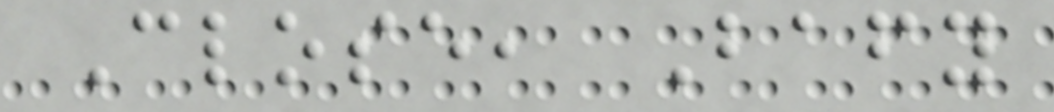Close, Bafy
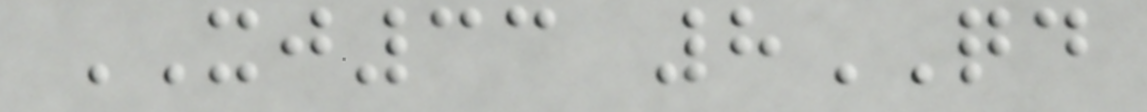XJ33 8QD
